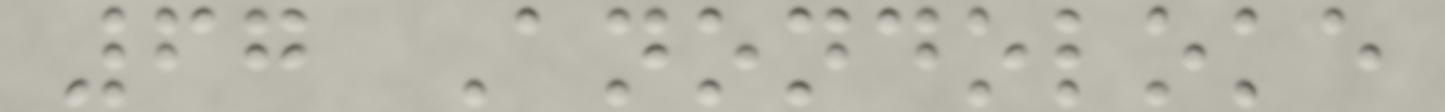67 Anondoloke
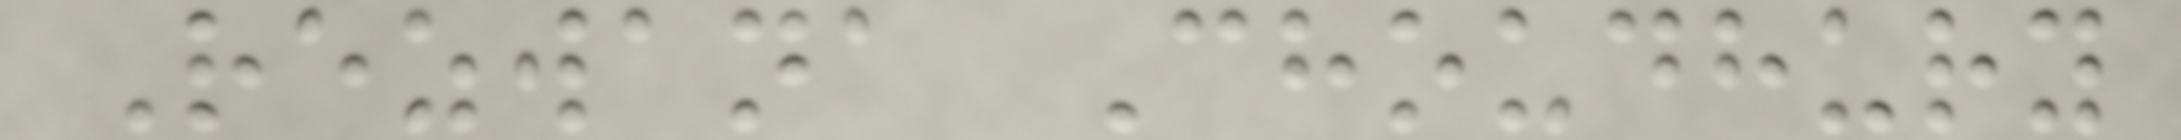Rezwana Choudhury
